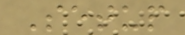Setup
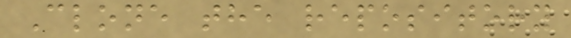Clone the repository
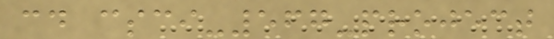cd csci-567-project
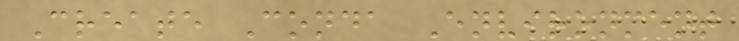Create Conda Environment
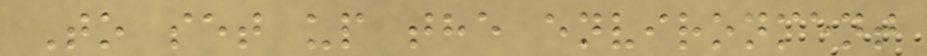To set up the environment
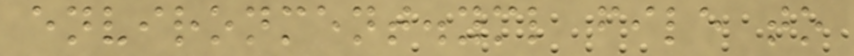environment.yml file to
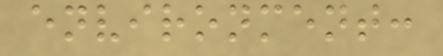environment:
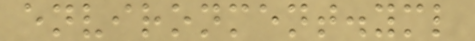environment.yml
